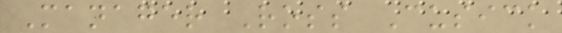Manager Ross Cusick
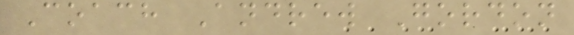Coach Andrew Gordon
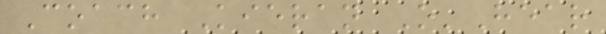Coach Kieran O'Hear
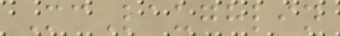McLaughlin
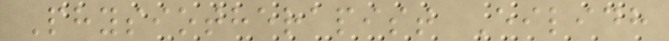Physiotherapist Eilidh
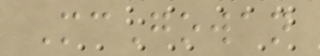McGowan
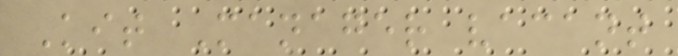Kit Manager vacant
